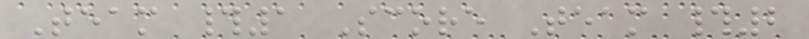Team #1 Score Team #2
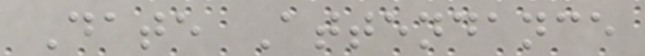Date Attendance
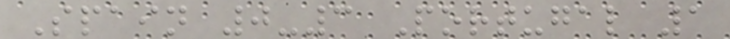Spain 0-3 Portugal 1
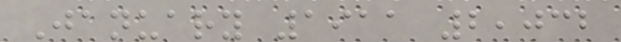January 1911 2,032
